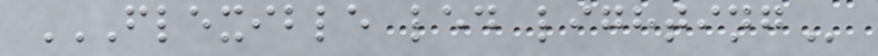FLEXIBLE LED LIGHTING
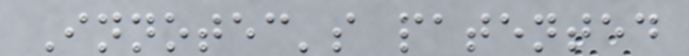Innotec's patented
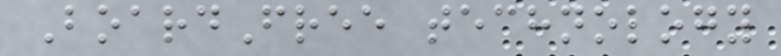BoardFree technology
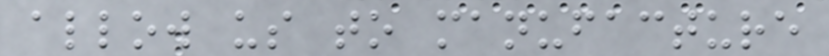allow us to manufacture
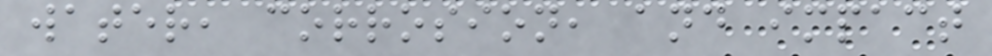water, corrosion, and impact
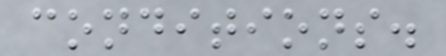conditions.
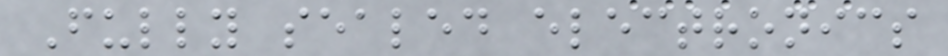Fully sealed electronics
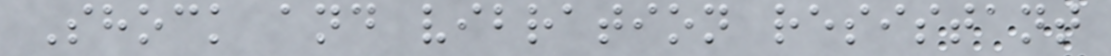Shock and vibration resistant
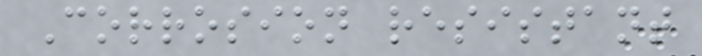Corrosion resistant
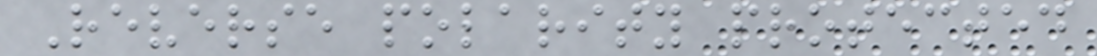Reverse polarity protected
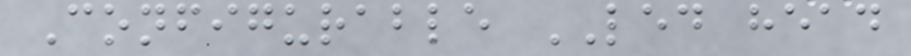Configurable LED head
